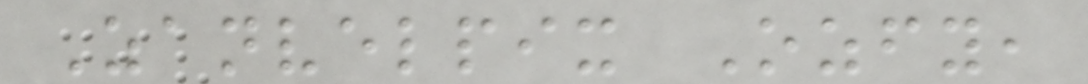Zanvelpix Ozfy,
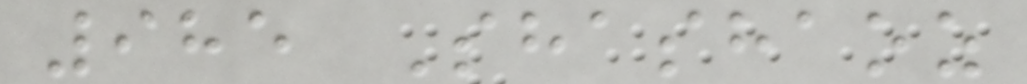985 Shashaoz
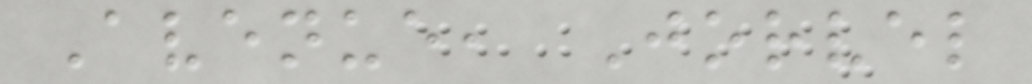Avenue, Jorvel
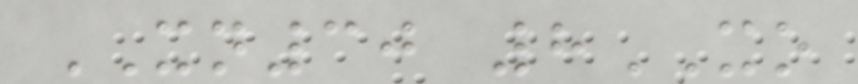XN30 8XO
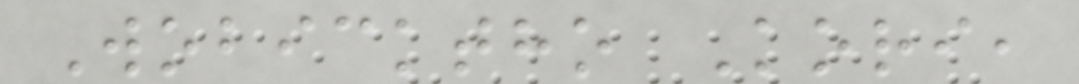Wobicktho Kori,
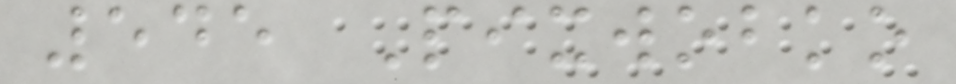545 Pixwobko
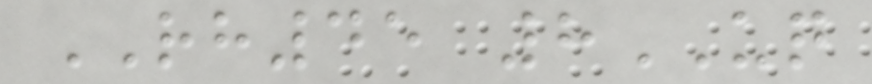RH45 8UQ
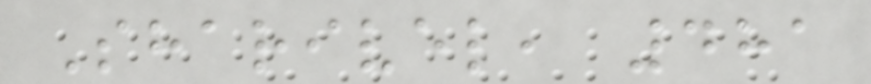Sharivel, 481
